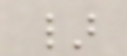}
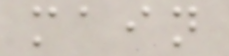main
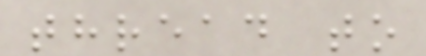thread to
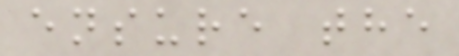ensure the
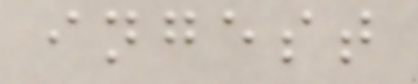ingest
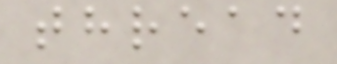thread
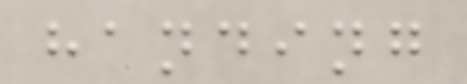handing
